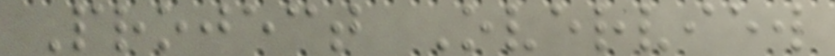Project Overview
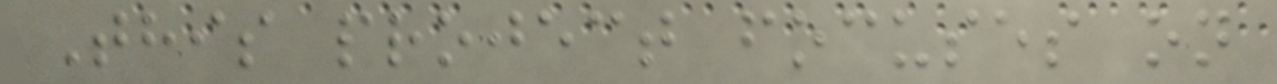This project focuses on
